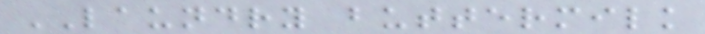LAUNDRY buttermilk
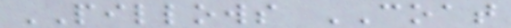PILLOWS COAT
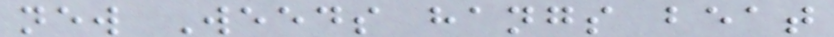new Weeds hangs beat
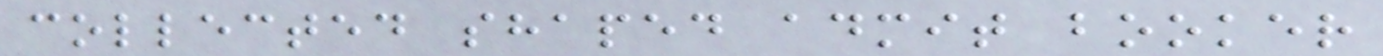collected shaped admit booker
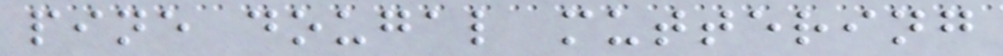pine dougal muttering
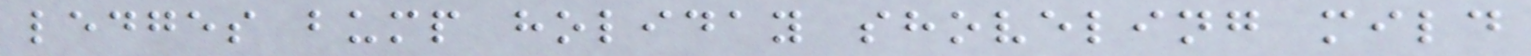ledges bump holiday shoveling mild
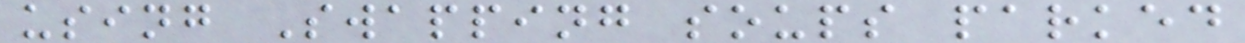using Swapping soups parked
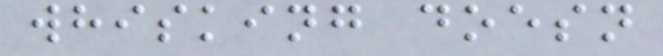whisking doesn
